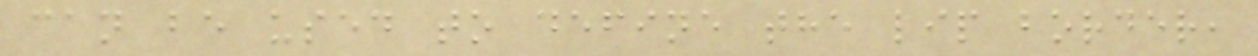can be used to define the lip border,
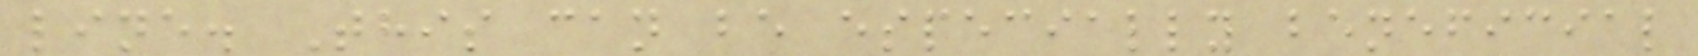line. This can be especially beneficial
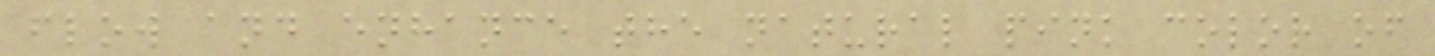flow and enhance the natural pink color of
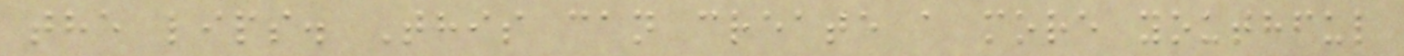the lips. This can create a more youthful
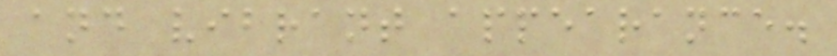and vibrant appearance.
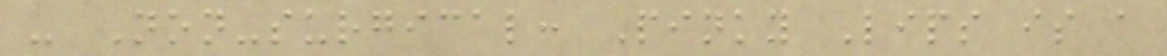- Non-surgical: Pinky Lips is a
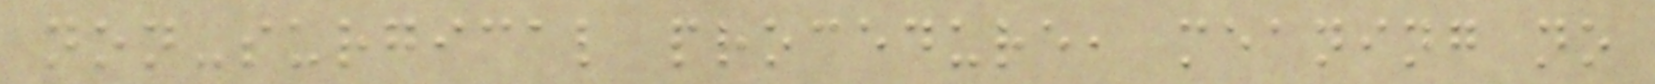non-surgical procedure, meaning no
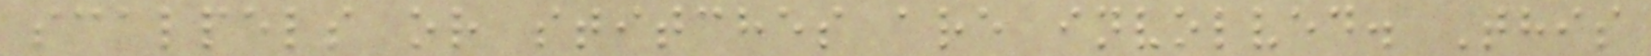scalpels or stitches are involved. This
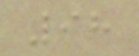98
